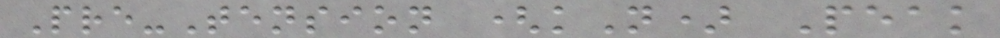Pre-Tension (kN) Peak
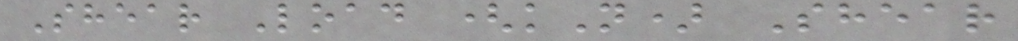Shear Load (kN) Shear
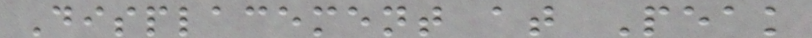Displacement at Peak
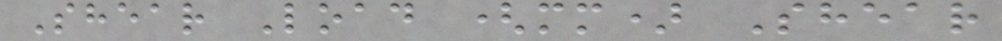Shear Load (mm) Shear
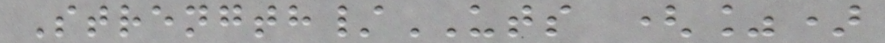Strength/UTS (%)
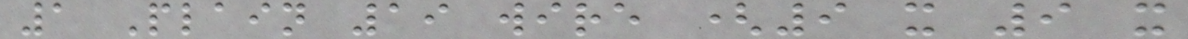1 Plain 19 wire (9 x 9 x
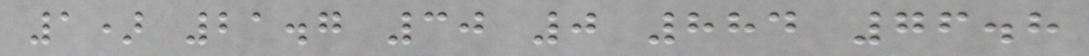1) 21.7 30 0 884 76.8
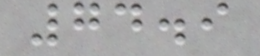74.9
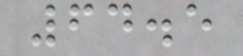64.5
